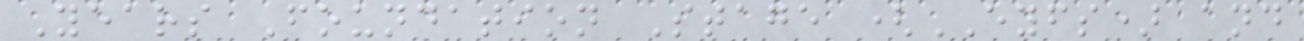Years Foundation Stage (EYFS) and
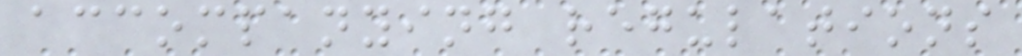accompanying regulations
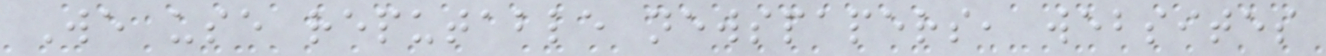We use reputable newspapers, websites
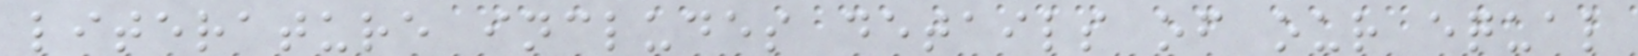literature includes details of our equal
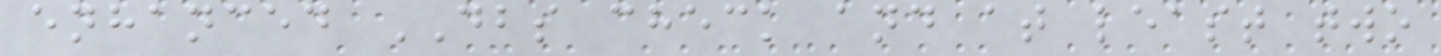enhanced DBS check and at least two
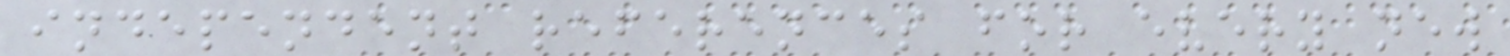independent references for every new
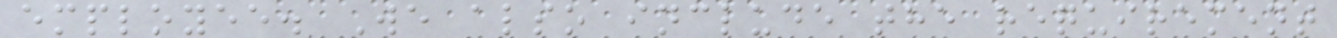employee. We also include the requirement
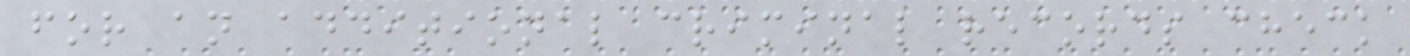for an additional criminal records check
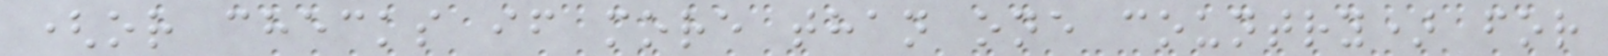(or checks if more than one country) for
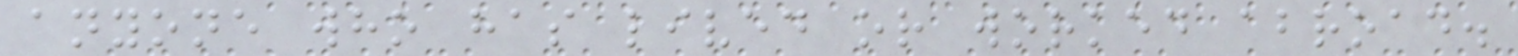anyone who has lived or worked abroad.
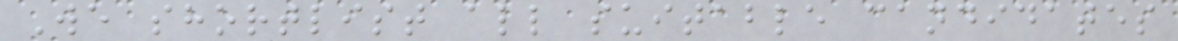We shortlist all suitable candidates
